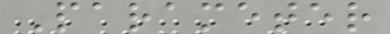Parameter
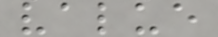value
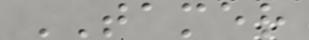TAMER
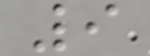9
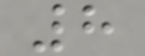8
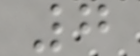7
